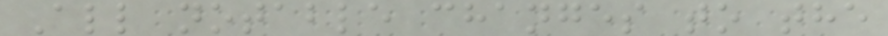All notable changes to the
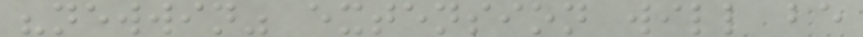"newwin" extension will be
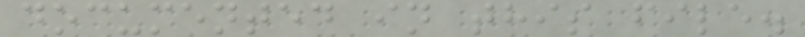documented in this file.
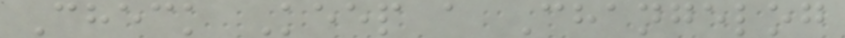Check Keep a Changelog
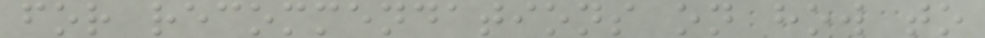for recommendations on how to
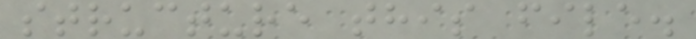structure this file.
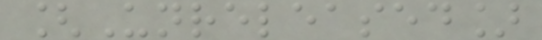[Unreleased]
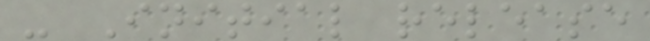- Initial release
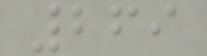269
